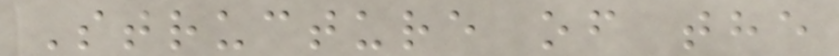Structure of the
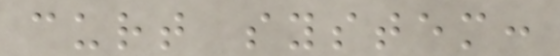curt system:
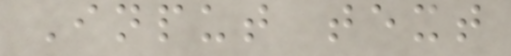Input text
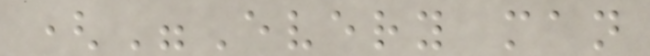("Every man
